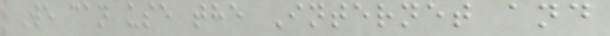We can use the Internet and
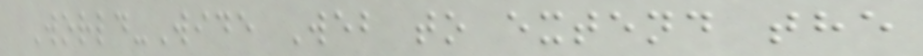World-Wide Web to extend the
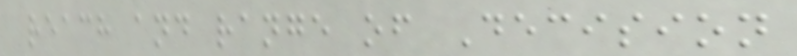reach and range of Decision
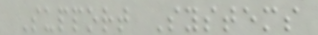Support Systems
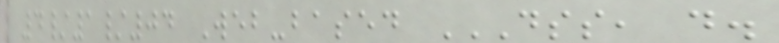4/1/04 Web-based DSS, D.
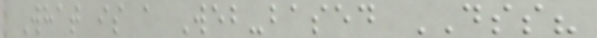What is a Web-based DSS?
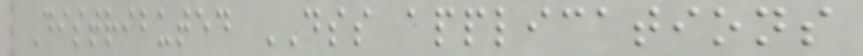Distributed DSS applications
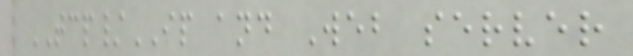TCP/IP and Web server
